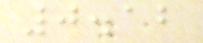0.12
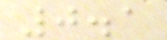0.1
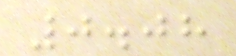0.08
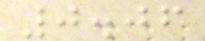0.06
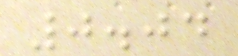0.04
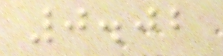0.02
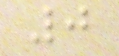0
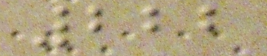222
